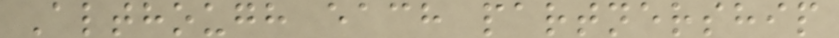Although each partnership
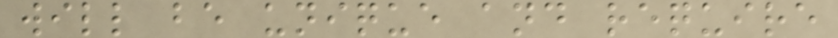will be unique and require
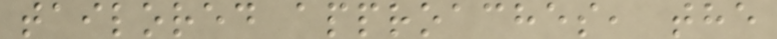tailored approaches, the
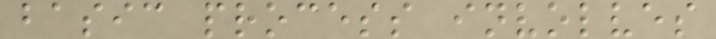basic process involves
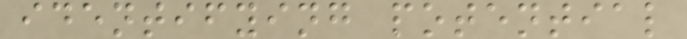identifying potential
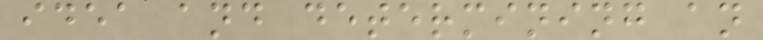idea and determining an
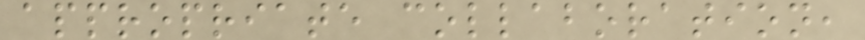appropriate collaboration,
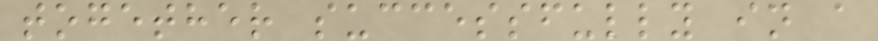together successfully in a
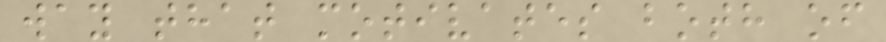way that motivates both of
